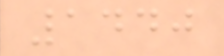1440
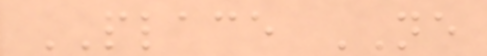PLACE NE
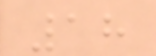18
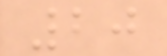20
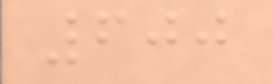600
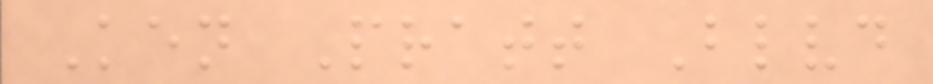Ken Pratt Blvd
